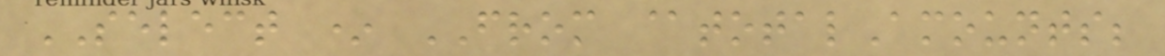SELECT * FROM @totalAmounts;
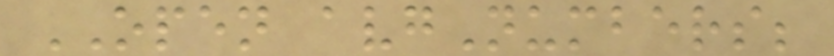OPEN avgNumbers;
